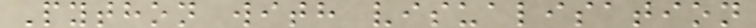Python with visualisation
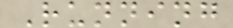Running
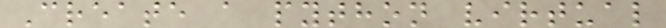Create a python virtual
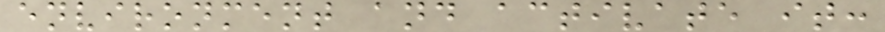environment and activate it:
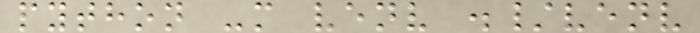python -m venv ./venv
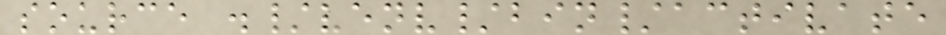source ./venv/bin/activate
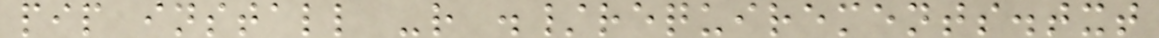pip install -r ./requirements.txt
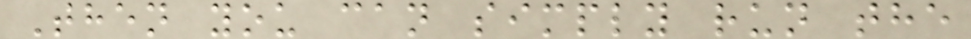Then you can simply run the
